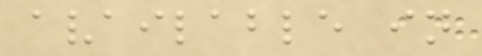available in
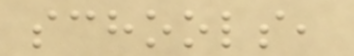schools,
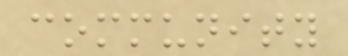community
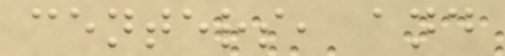centers, and
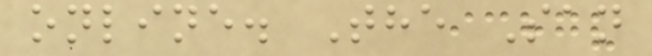online. The San
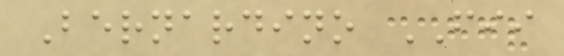Bernardino FII
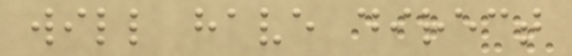will have direct
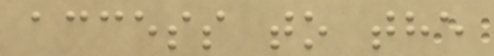access to the
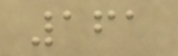161
